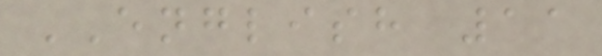ENGLISH 11
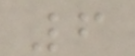6
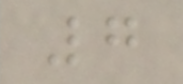7
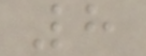8
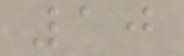10
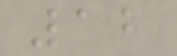12
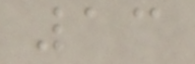13
